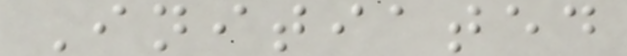Initiated
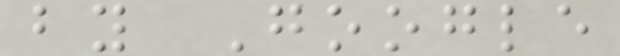by Google
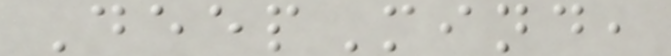DeepMind,
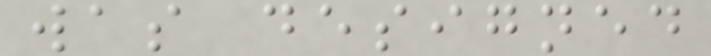was designed
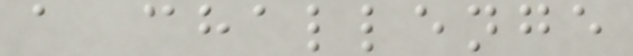a challenge
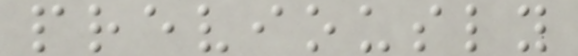previously
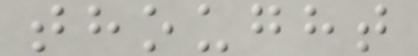thought
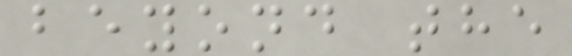beyond the
